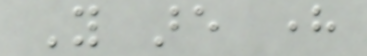You are here
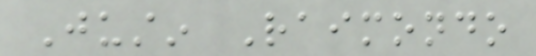Justin Raimondo
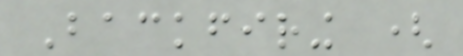Backfiring (
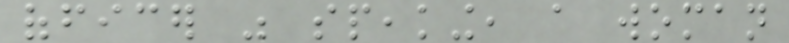officer was speaking, a woman
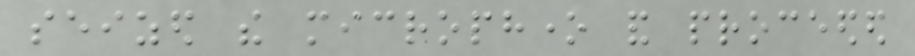seized the microphone and proceeded
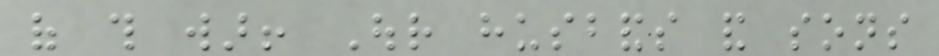of this war! Our husbands and sons
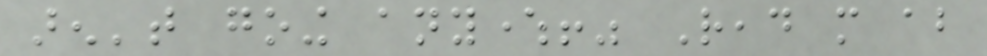aren't going anywhere!" Read more about
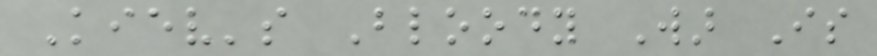Kiev's Bloody War Is
